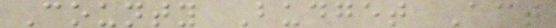County Budget Act
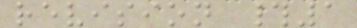revision #1
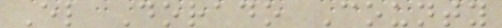El Dorado County
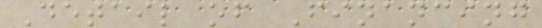Detail of Financing
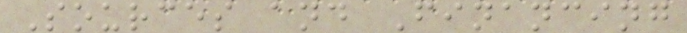Sources and Financing
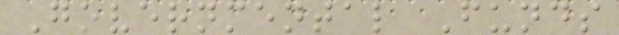Governmental Funds
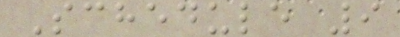Schedule 9
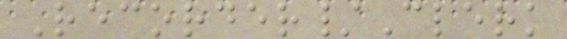Recorder/Clerk
